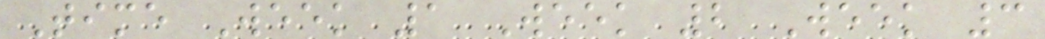Time Week 1 Week 2 Week 3
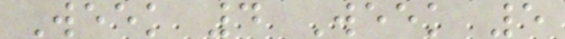Week 4 Week 5
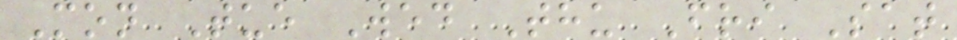Mon Tue Wed Thu Fri Sat
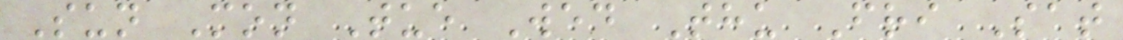Sun Mon Tue Wed Thu Fri Sat
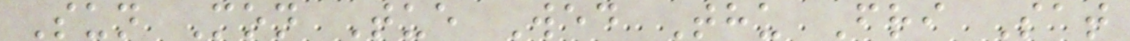Sun Mon Tue Wed Thu Fri Sat
